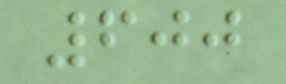600
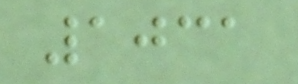1031
